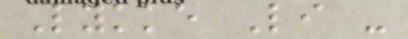Lykke Li -
